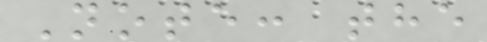Note: the
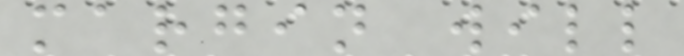margin will
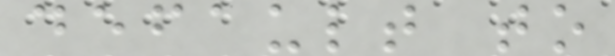default to
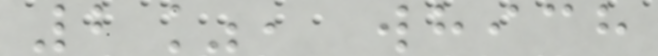2%, which
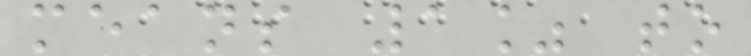means 1% to
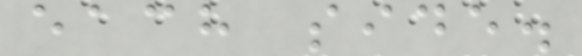each side.
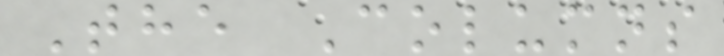The Columns
